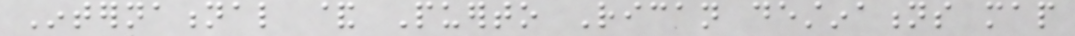International & Puerto Rican destinations map
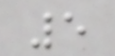5
